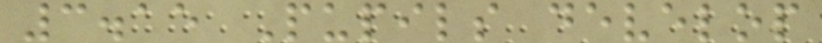3.15 Pupils develop
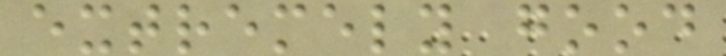extremely good
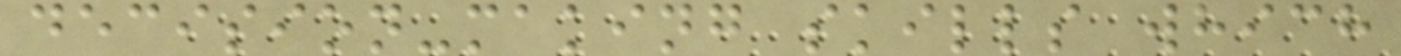decision-making skills which
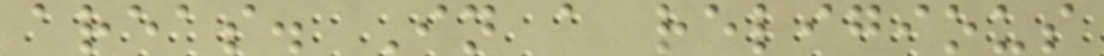areas. In a religious
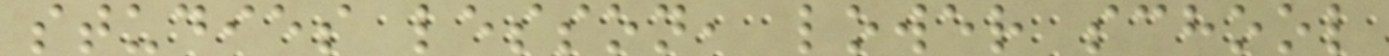studies lesson, lower school
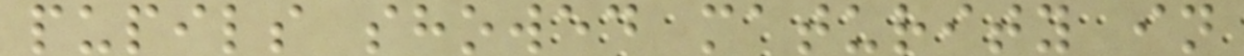pupils showed maturity in
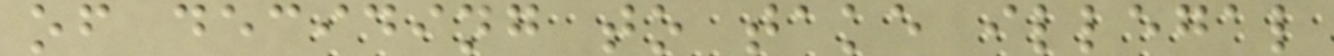of deciding to take illegal
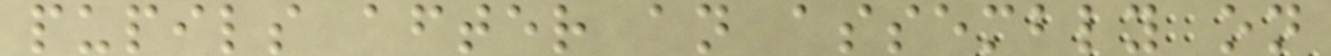pupils after an assembly on
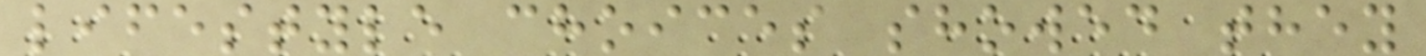lifestyle choices showed they
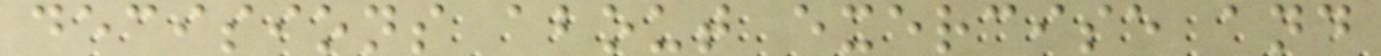decisions about exercise and
